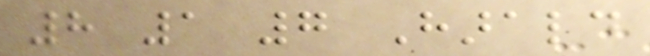8 1 7 Harald
